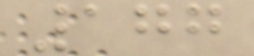177
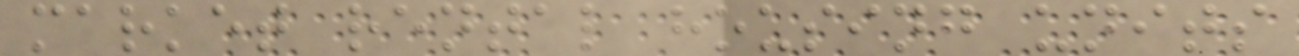market rental housing units
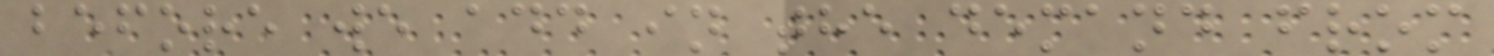before we add in the demand from
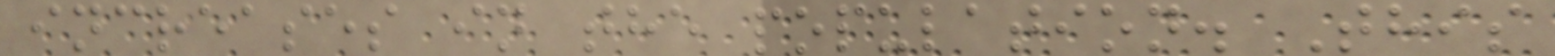increases in the population. This
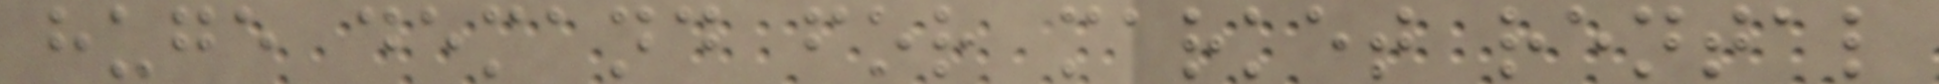huge demand for market rental
